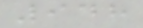948
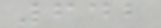642
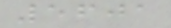5601
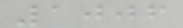1006
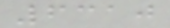6310
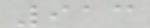913
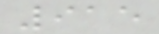915
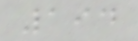194
